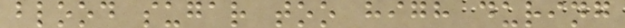blood sugar too high during
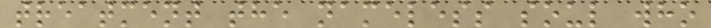treatment the nameless soul who
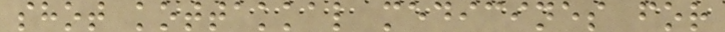shot kottakkal medicines for
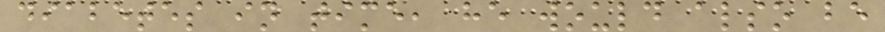diabetes in time, he would also be
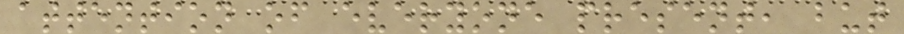attention of everyone present, but
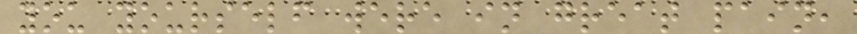you yourself were in great pain,
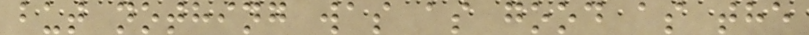but nothing was as good as the
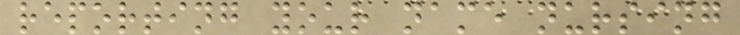reporting your name nursing
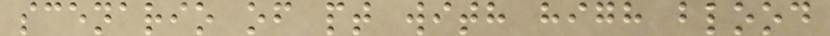scenario of pt with high blood
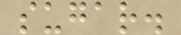sugar.
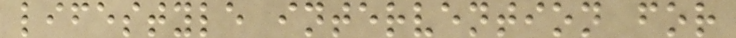lifestyle intervention for
